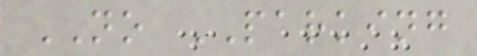NO PARKING
